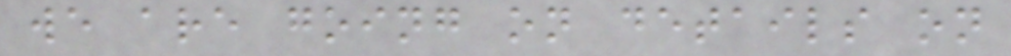we are going on details on
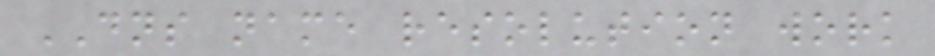DNS name resolution work
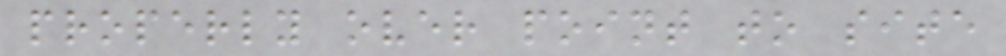properly over point to site
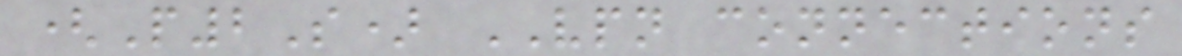(P2S) VPN connections
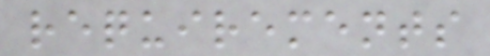requirements
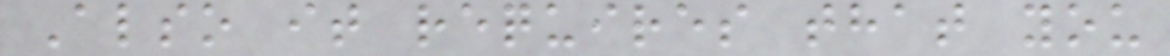Also it requires that you
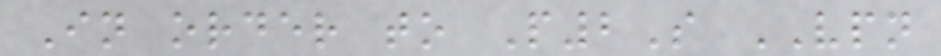In order to P2S VPN
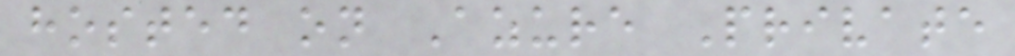hosted on Azure Private
